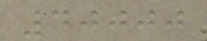40000
